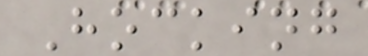Hocking
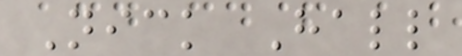Nick Hall
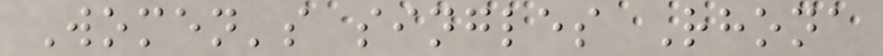Women's singles Rhona
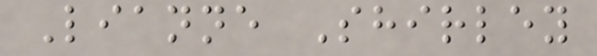Lianne Shirley
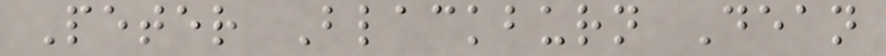Peter Blackburn Dean
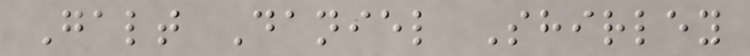Galt Daniel Shirley
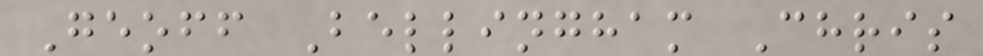Geoff Bellingham Chris
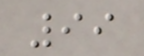99
